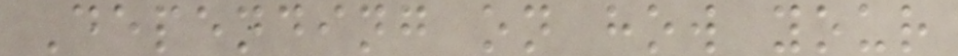Depending on how your
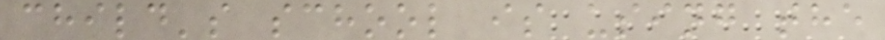child's school is using the
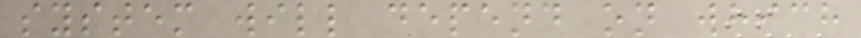system will depend on which
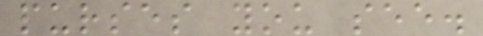purses you see.
